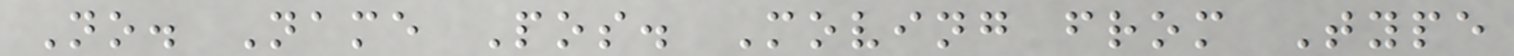No. Name Pos. Moving from Type
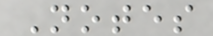Notes
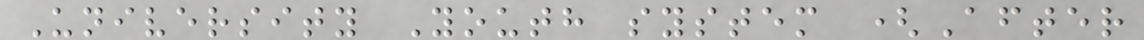University Youth system (After
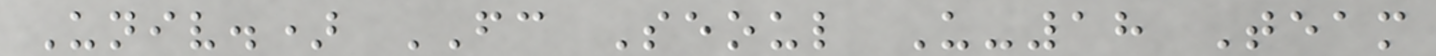Univ.) FC Seoul U-18 Team
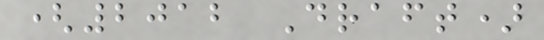(2012 Draft)
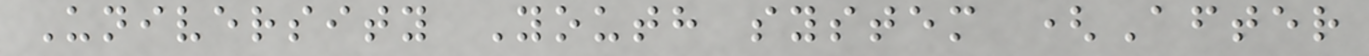University Youth system (After
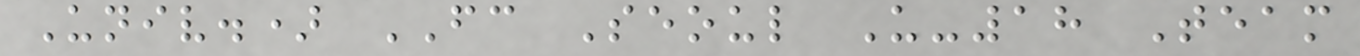Univ.) FC Seoul U-18 Team
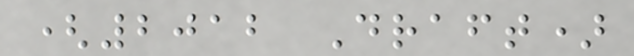(2012 Draft)
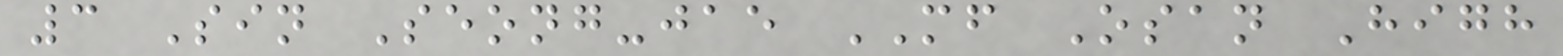3 Sin Seong-jae MF Osan High
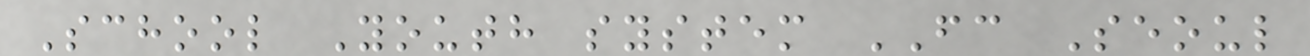School Youth system FC Seoul
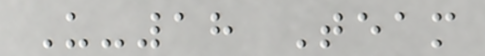U-18 Team
